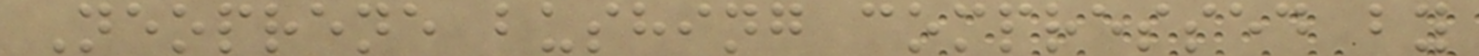Neoprene bushing compressed by
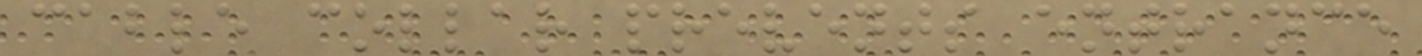cable collar prevents entrance
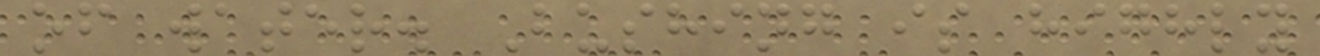of water. Bushing is highly
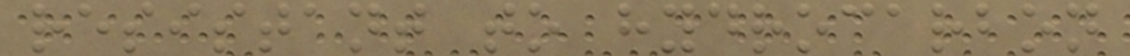resistant to hydrocarbon
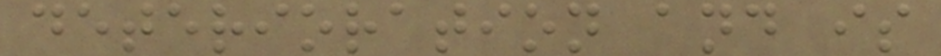deterioration and is
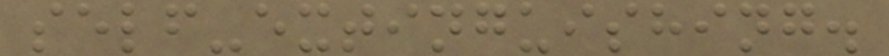self-extinguishing.
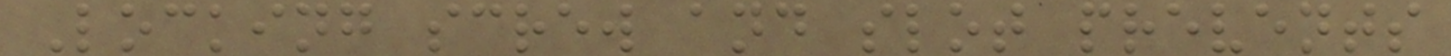Locking screw and slot prevents
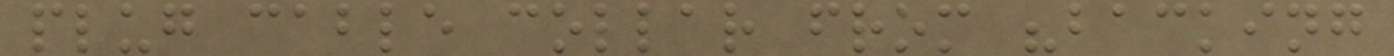plug cable collar from "backing
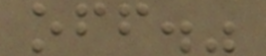off."
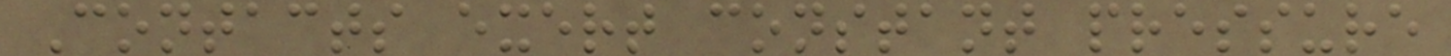Contacts exert constant pressure
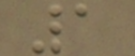1
